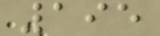195
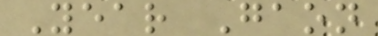Year Gaon
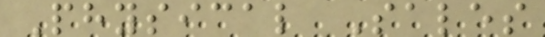Physical Sales
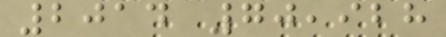2014 70,928
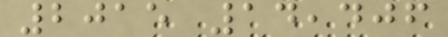2015 14,406
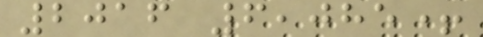2016 6,085+
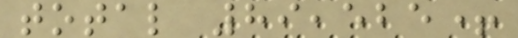total 89,525+
